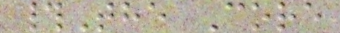#The Core
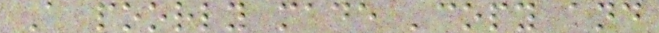A poorly made 'copy and
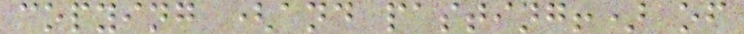copying (and pasting!) of
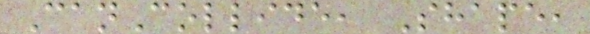CanCollide, Shape,
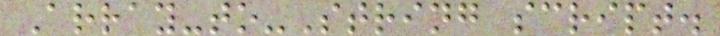Array-to-String script.
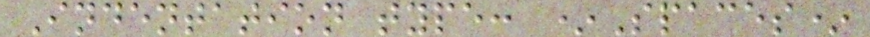Indentation type: *Spaces*
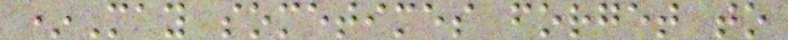*May sometimes forget to
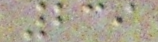239
